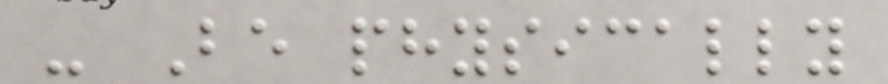- Be physically
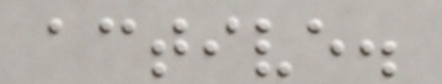active.
